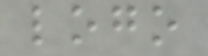logo
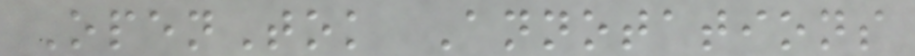OpenTok Annotations
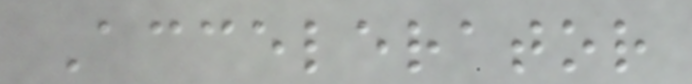Accelerator
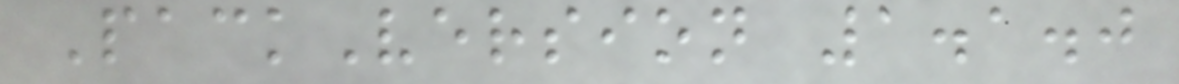PackVersion 1.1.0
